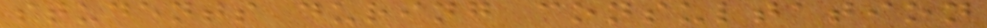students during consultation
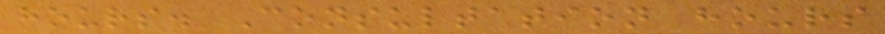hours. Consultation hours
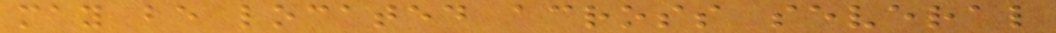may be located across several
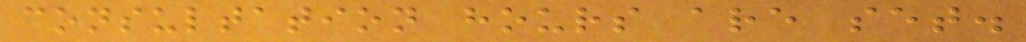consultation hours are set.
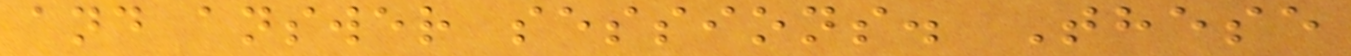and answer sessions. These
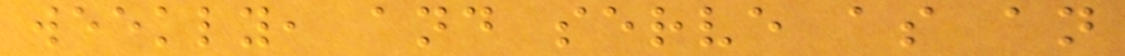weekly, and serve as an
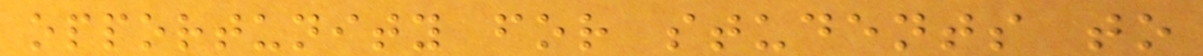opportunity for students to
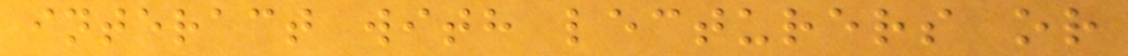interact with lecturers or
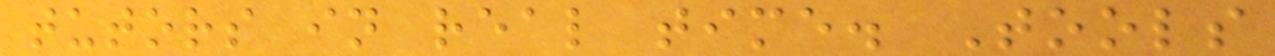tutors in real time. Tools
